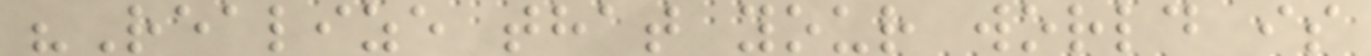"Realize that your world is
